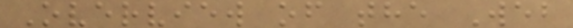Overview of the Web
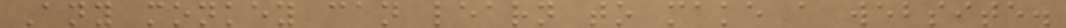Any monkey can learn to make a website.
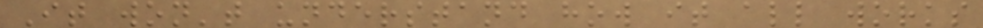It won't understand how it all works
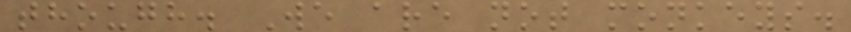though. We are not monkeys.
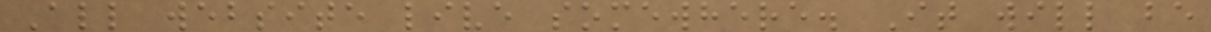All website live somewhere. It will be
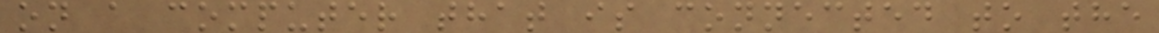on a computer that is connected to the
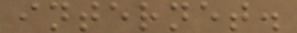internet.
